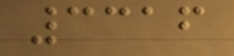3316
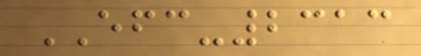EFC-2313
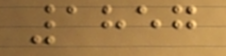1857
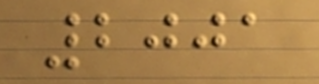2001
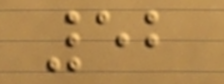52
